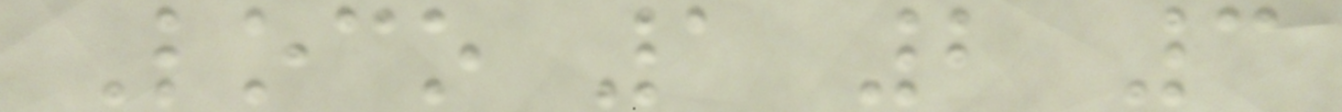Loco 1 2 3
